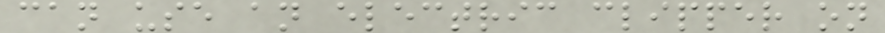can use an electric clipper on
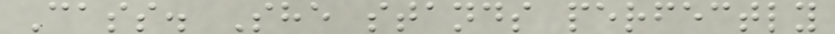Cass. She stands perfectly
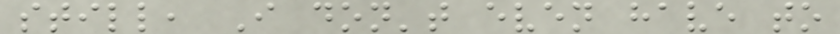still, I don't even have to
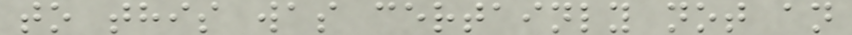to this was certainly not an
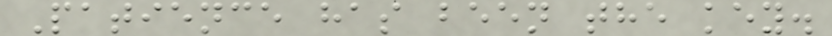Patience has been the key.
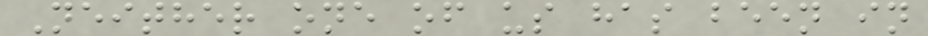Neither one of us has been in
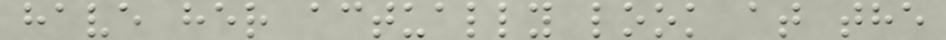have her actually look at the
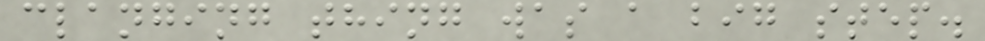clanging thing was a big step.
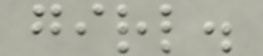girl.
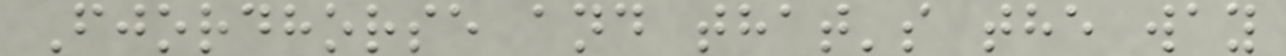Fjordhorse and that's the way
